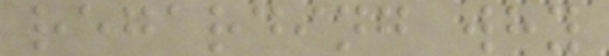regarding why
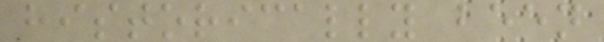historically been
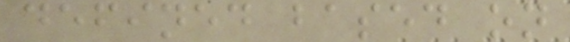defined based on
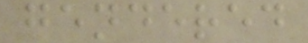gendered
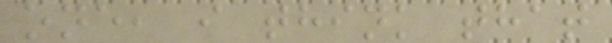one, i think that
